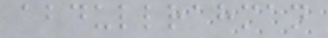abdullrahman
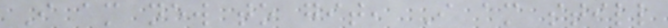I am new to git, I am still
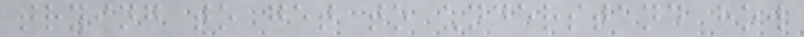trying to get to understand how
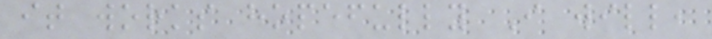it works hopefully I will,
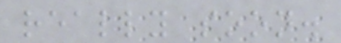really soon.
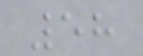58
